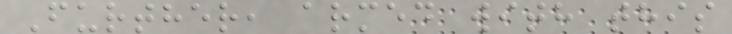Further, armed with this
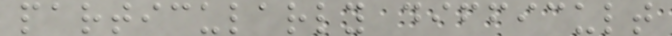particularly difficult
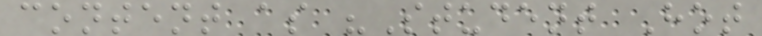content as "Student Hot
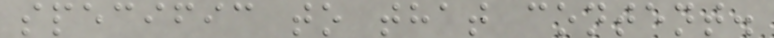specific to that content.
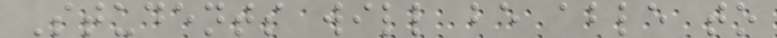Students will be able to
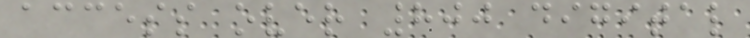access over 800 digital
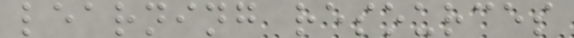learning resources
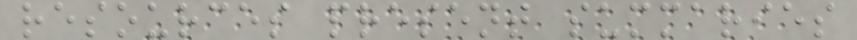resources present summaries
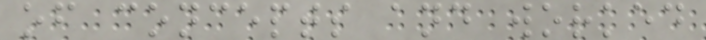of concepts and worked
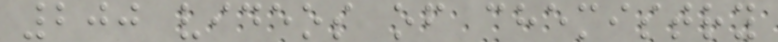200 videos of chemistry
